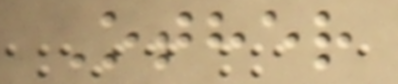Other
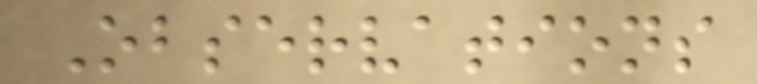Observations
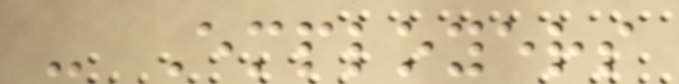- Employers
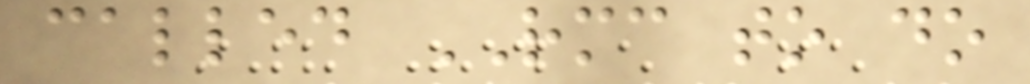called RMC to do
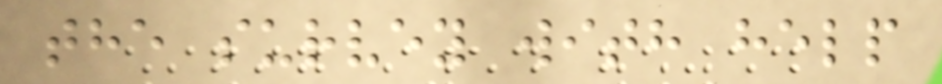the survey with help
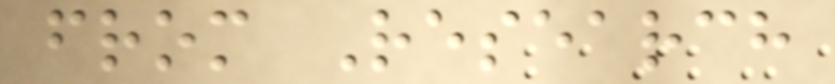from Research
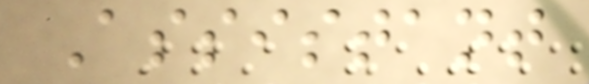Assistant
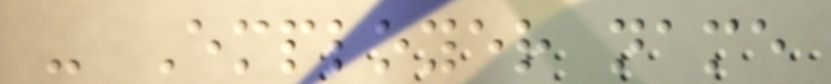- Employer name
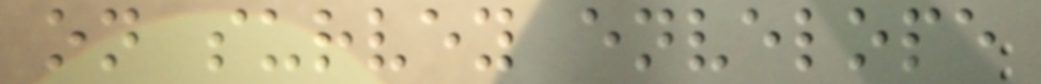on survey envelope
